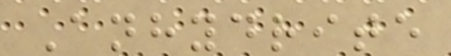Anhydrite
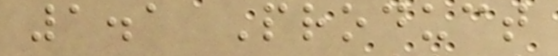1.1 Product
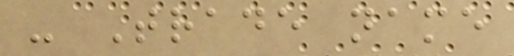- Trade name
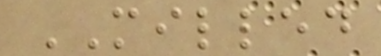MILLED
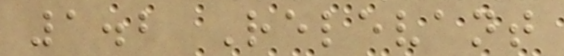1.2 Relevant
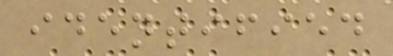identified
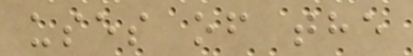uses of the
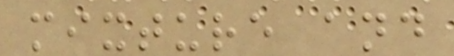mixture and
